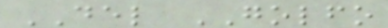DEL GOLFO
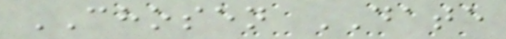CHOSEN DATE
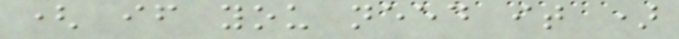( if you need it )
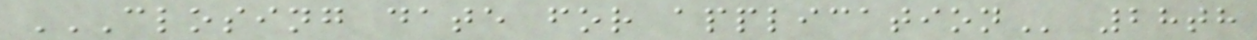CLOSING DATE FOR APPLICATION 28th
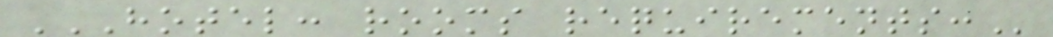HOTEL: ROOMS REQUIREMENTS:
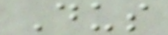Dus
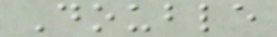Double
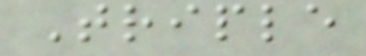Triple
